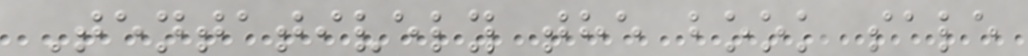Tentatively the book sale
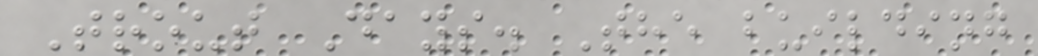Trout Days. The building
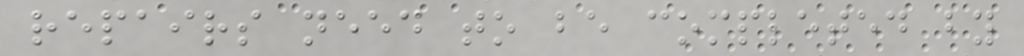repairs need to be completed by
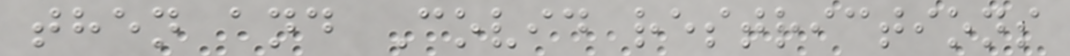then and Covid restrictions
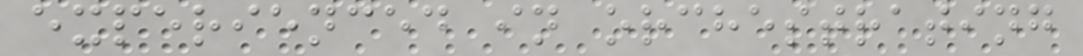experienced in orchestrating
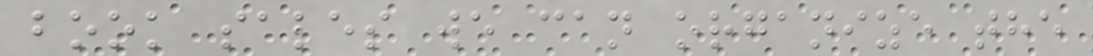book sales we can organize the
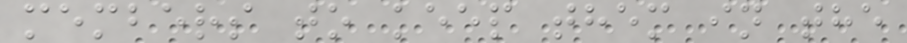members to keep them in the
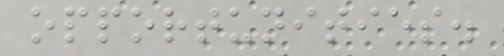opportunities.
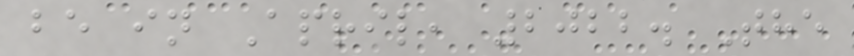be in April, 2022. The
